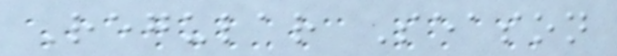Regular Season
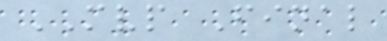MVP Final
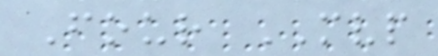Four MVP
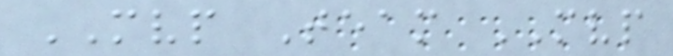MVP Team MVP
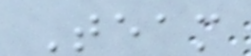Team
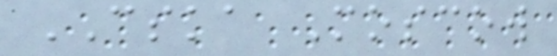CSKA Moscow
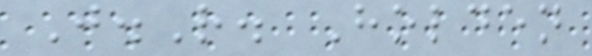J.R. Holden
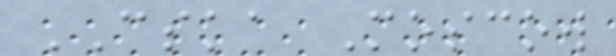CSKA Moscow
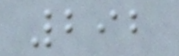292
